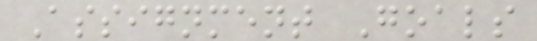Assignment Goals
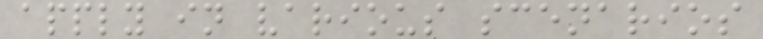apply in various scenarios
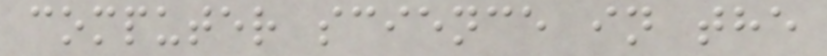computer science in the
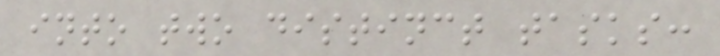into two distinct tasks:
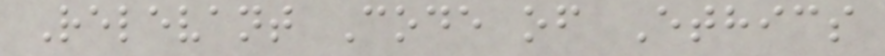Relevant Code of Ethics
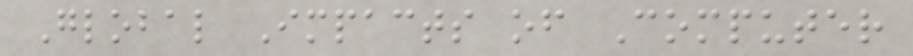Global Impacts of Computer
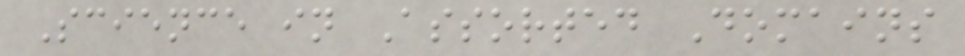Science in Assorted Domains
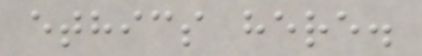ethics here.
